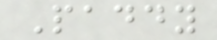Paddy
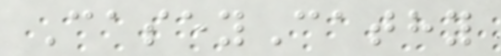CaseyCathy
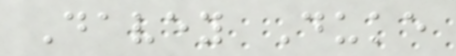Davey Duke
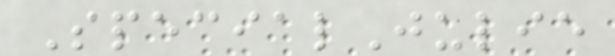SpecialJulie
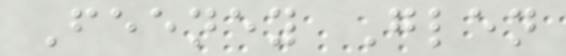Feeney Glen
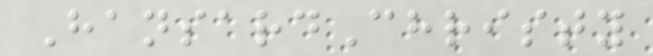HansardChristy
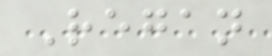Regan
